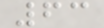63
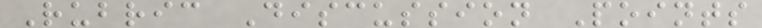Rubric Discussion Points
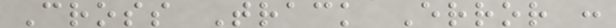Cross Track Error :
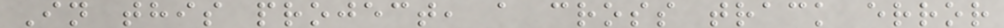In this project, a cross track error
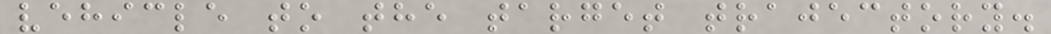vehicle to the target trajectory.
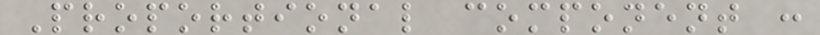Proportional component :
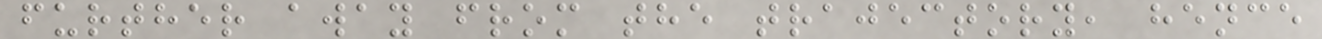further away from the trajectory, hence
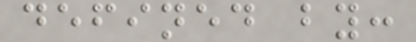defined by:
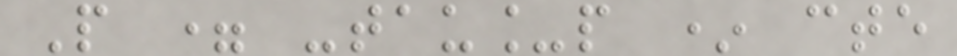P = -tau_p * cte
